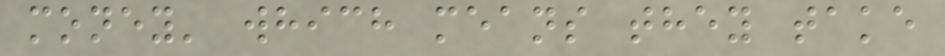money' which means they take
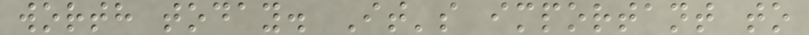worth today. It's important to
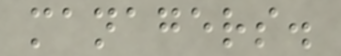managers.
